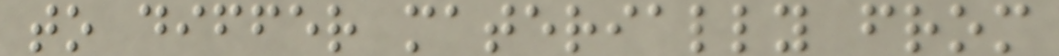to differ materially from
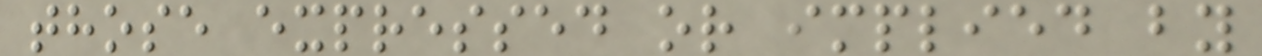those expressed or implied by
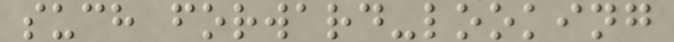such forward-looking
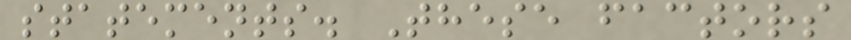statements. These factors
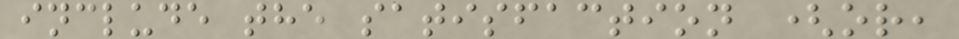include the satisfaction (or,
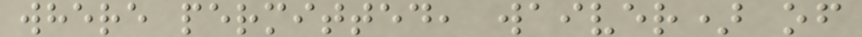where permitted, waiver) of
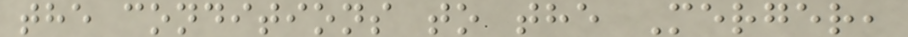the conditions to the Merger,
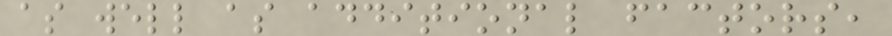as well as additional factors,
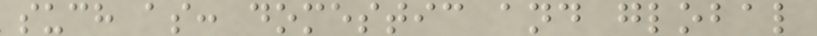such as: domestic and global
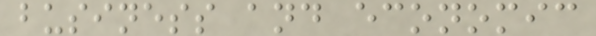business and economic
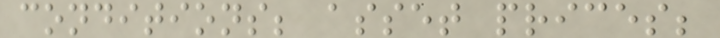conditions; asset prices;
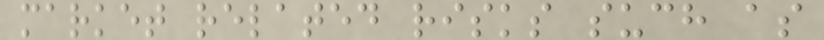market related risks such as
